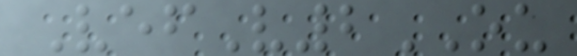VefV2OU
